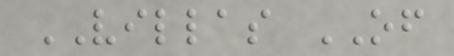VILLAS OF
